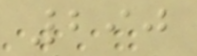290
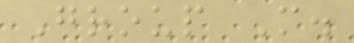Group M.
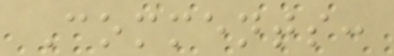Comments:
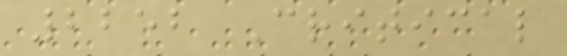2252 Critical
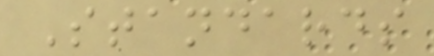Standards
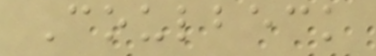Coulbeck
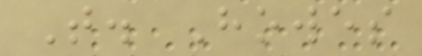T. Howes
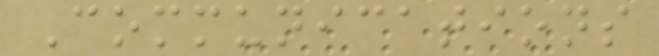Communications
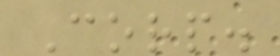Corp.
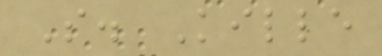S. Kille
